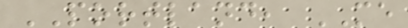PORTLAND, ME
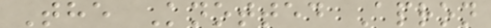The Knotted Apron
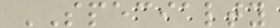SPECIALTY
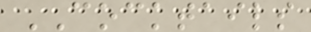COCKTAILS
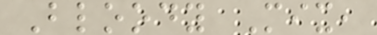Bloody Mix,
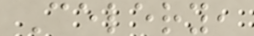Celery,
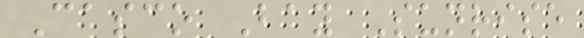Casco Bay Sunrise
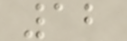12
